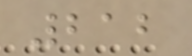212
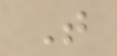T
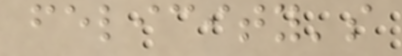felicity's
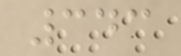343
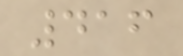416
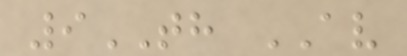9TH AV
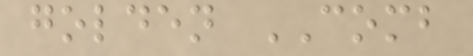golden COMB
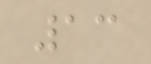13
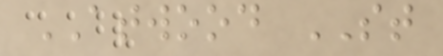ATWOOD ST
